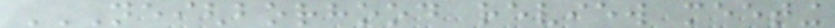NEIGHBORHOOD REVIEW MEETING
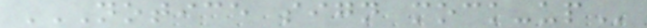NOTICE SIGN MOCK-UP
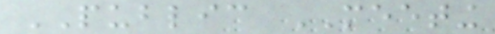PUBLIC MEETING
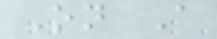On A
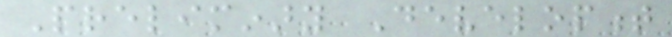Preliminary Development
